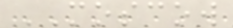MOSCOW
